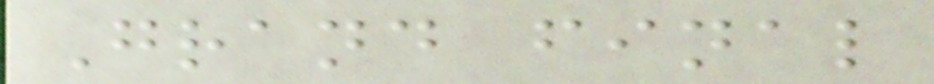Grand final
